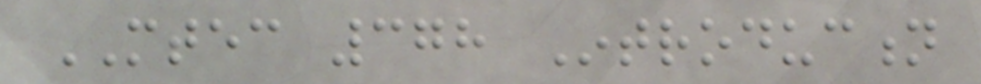MTEC 378 Introduction
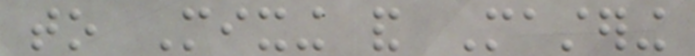to Mixing and Mastering
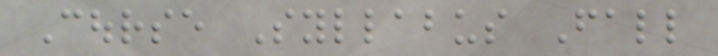Course Syllabus Fall
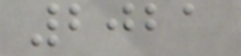2021
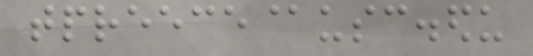tpreece@usc.edu
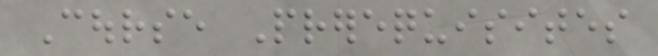Course Prerequisites
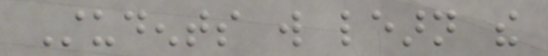Students will learn the
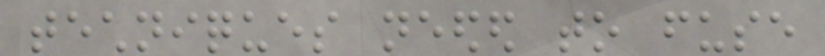techniques needed to fuse
